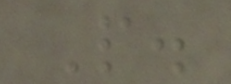P.
